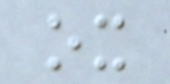ox
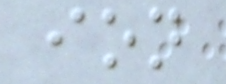ion
